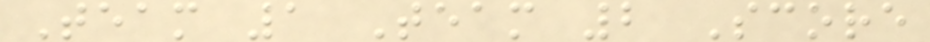Team 1 Team 2 Score
